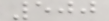500
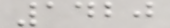1420
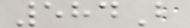584B
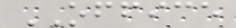OFFICE
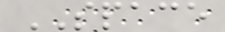SPACE
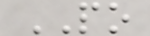PO
